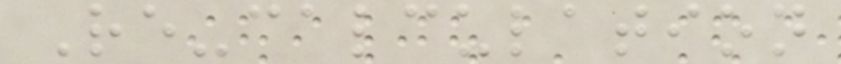Re-calculation
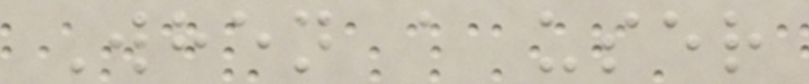When a user
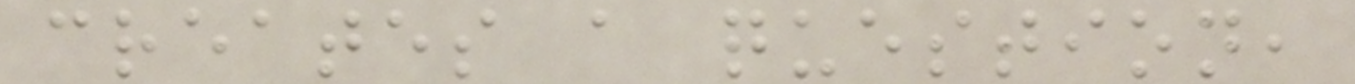creates a question,
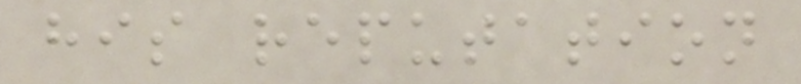his reputation
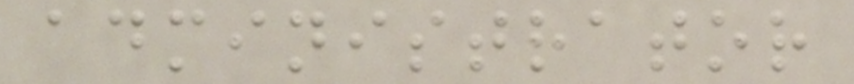administrator
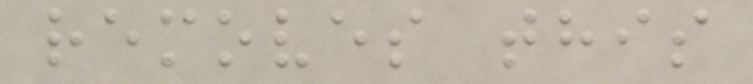removes this
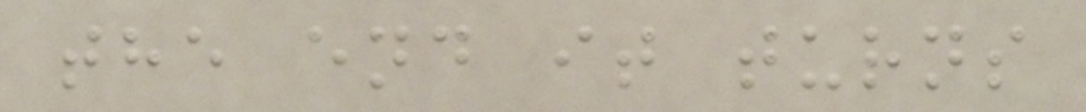the end it turns
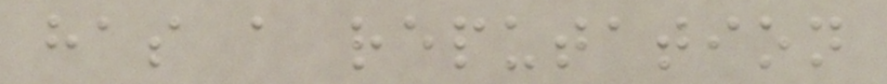has a reputation
